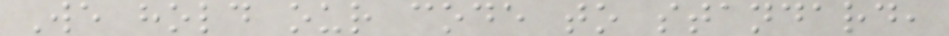We hold our code to standard,
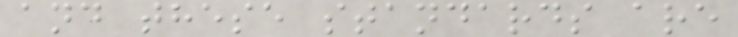and these standards are
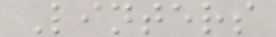Linters
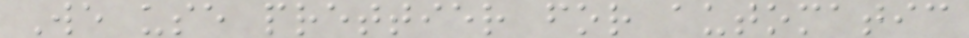We use prettier for automatic
